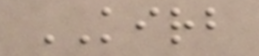KIRB
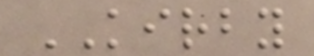KIRBY
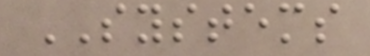SYSTEMS
